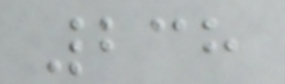238
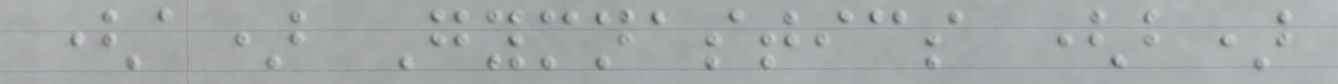(a) Gymnastics (b)
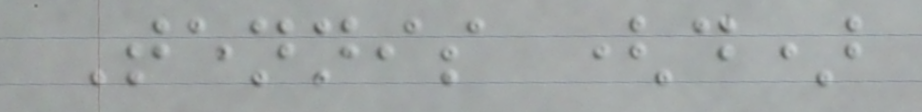Tennis (d)
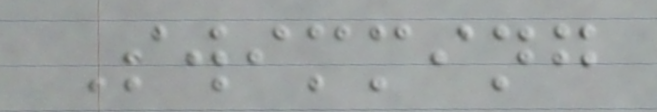Swimming
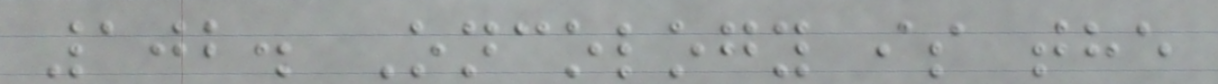102. Oncology is the
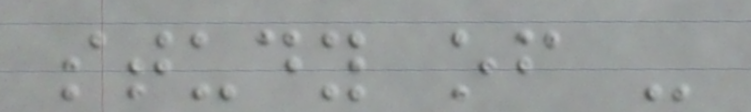study of -
